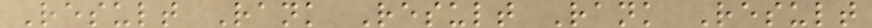Result Rank Result Rank Result
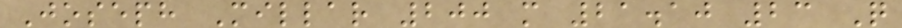Joseph Millar 200 m 21.10 23 Q
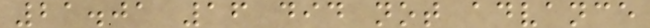21.01 16 did not advance
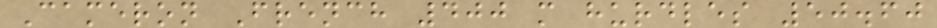Cameron French 400 m hurdles 50.60
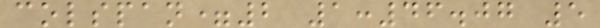colspan=2 1:46.07 5
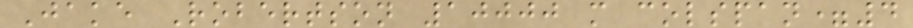Jake Robertson 10000 m colspan=4
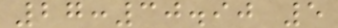27:30.90 5
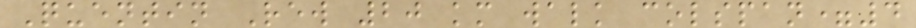Quentin Rew 20 km walk colspan=4
